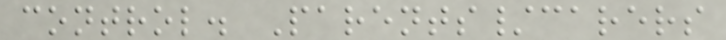control. Parents/carers
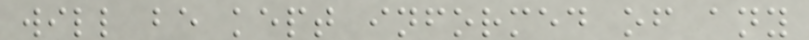will be kept informed of any
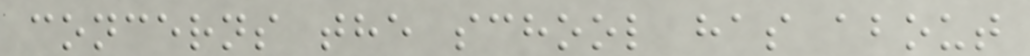concerns the school has about
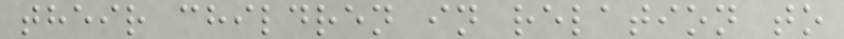their children in relation to
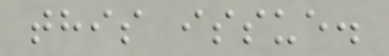this issue.
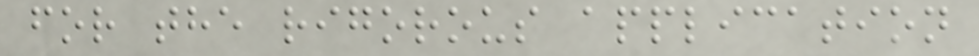for the rigorous application
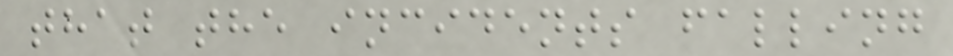that the incidents falling
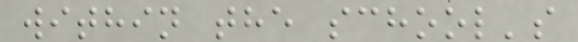within the school's
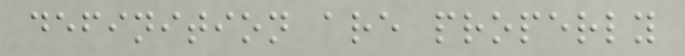definition are properly
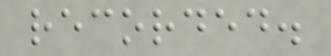recorded.
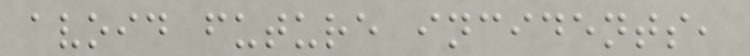avoid future incidents,
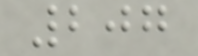207
